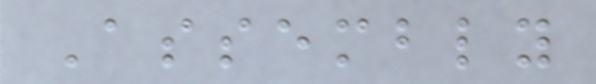Assembly
